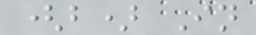(b) In
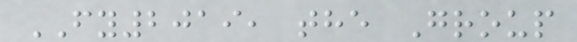FY2019, the Group
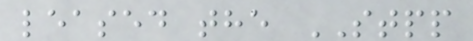leased the STPP
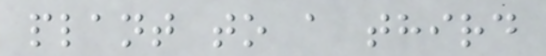plant to a third
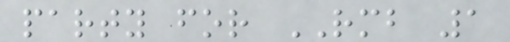party for RMB 1
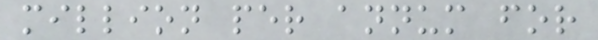million per annum for
